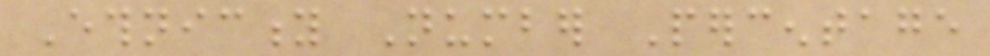Ethnicity Number Percentage
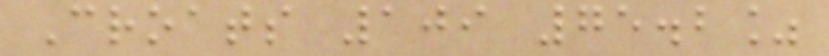Croats 109 75.2%
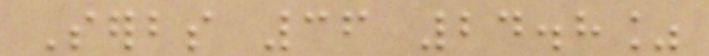Serbs 36 24.8%
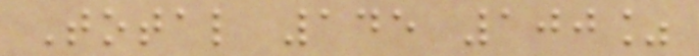Total 145 100%
